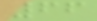66
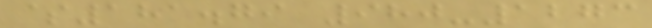$181.79 980-1273
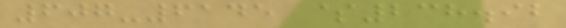607-6145 $238.92
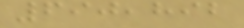690,892
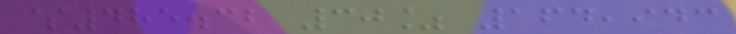$485.32 30% 164,943
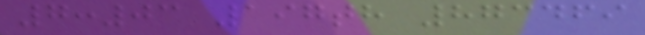7:03 197th 873469
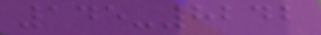145-8242
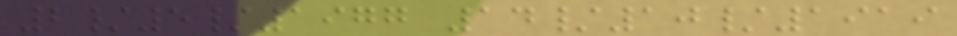2/5/1977 14/10/1919
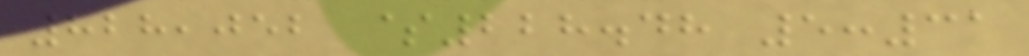828,052 $228.48 5:31
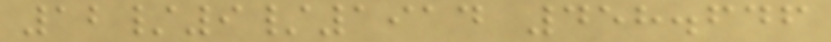12/9/1914 458.646
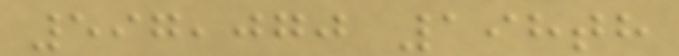597,070 198th
